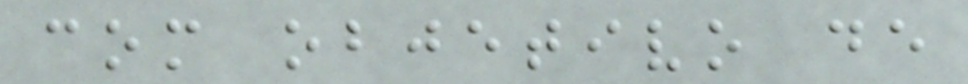com objetivo de
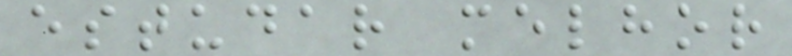estudar melhor
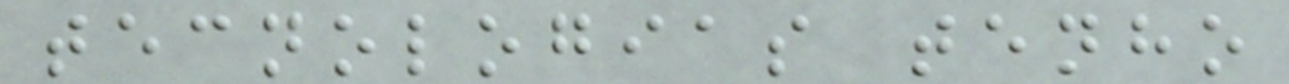tecnologias tenho
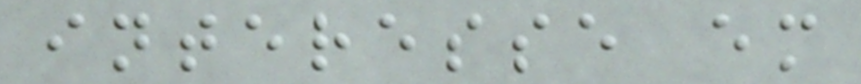interesse em
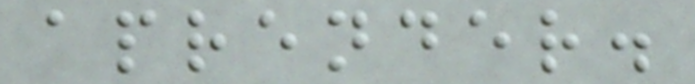aprender.
